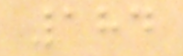184
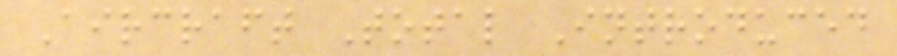Aircraft Total Introduced
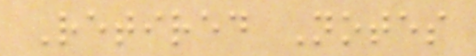Retired Notes
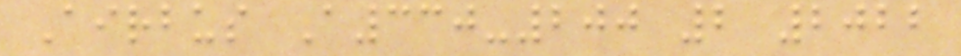Airbus A330-200 2 2022
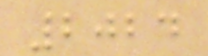2024
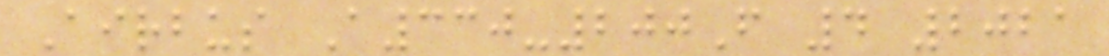Airbus A330-200F 4 2021
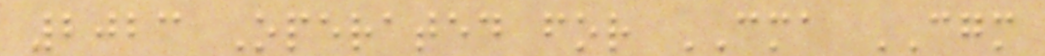2023 Operated for CMA CGM
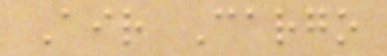Air Cargo
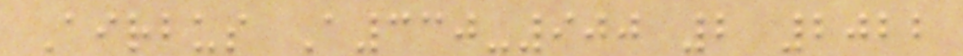Airbus A330-900 2 2022
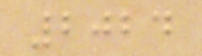2024
